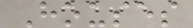Houses
